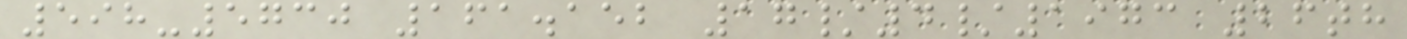598-5730 161.152 17/4/1973 26th
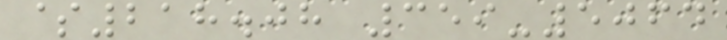$218.08 359-5064
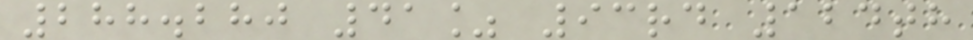288.280 41% 93rd 124th
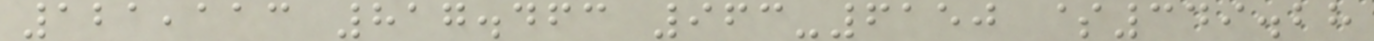121,113 817.463 963-6150 $349.28
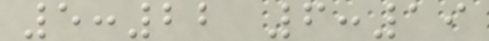5:22 6:19
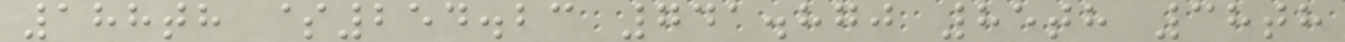188th $254.23 741.870 85th 38th
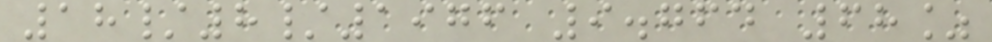18/8/1976 9.764 68%
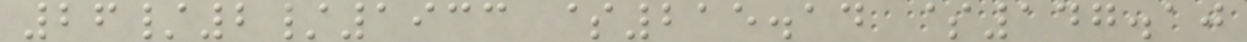26/2/1933 $215.14 $147.10
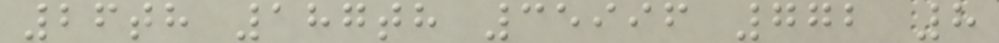26th 187th 35996 772 8
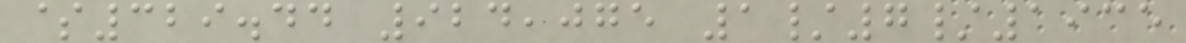$329.44 924,075 1/7/1935
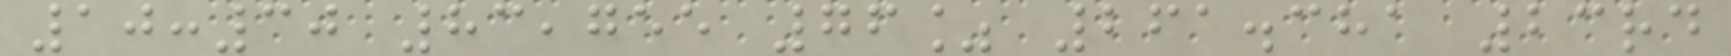10:30 83,755 76% 261.381 23rd
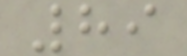89
